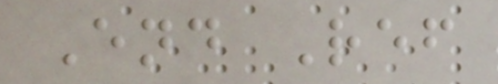End Ref
